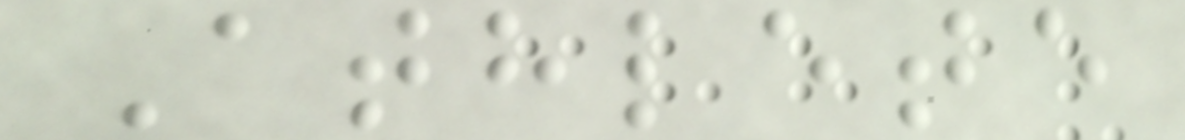Athlete
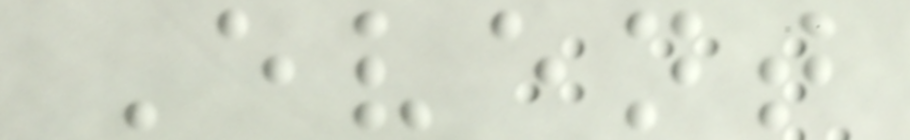Event
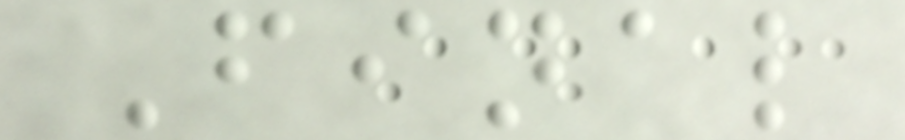Final
